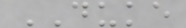DUKE
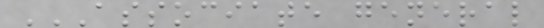ASSOCIATE GENERAL
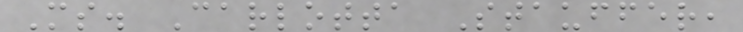Ms. Carlotta Stauffer,
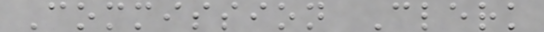Commission Clerk
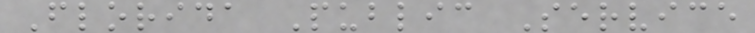Florida Public Service
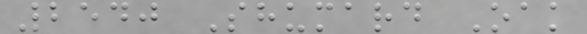2540 Shumard Oak
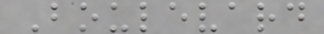Boulevard
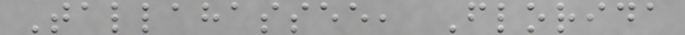Tallahassee, Florida
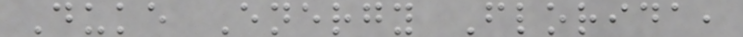Duke Energy Florida,
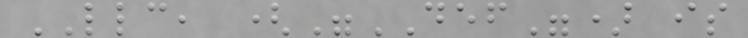LLC, ("DEF") is
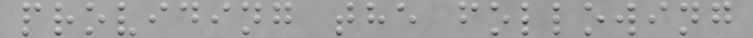providing the following
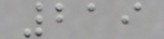219
